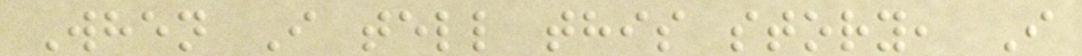When I tell this story, I
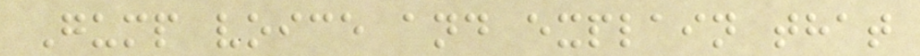Gump voice and explain that
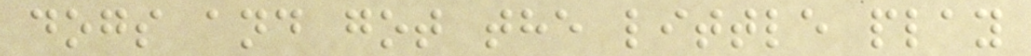dogs and got the little play
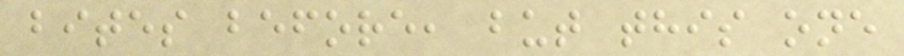bites before, but this one
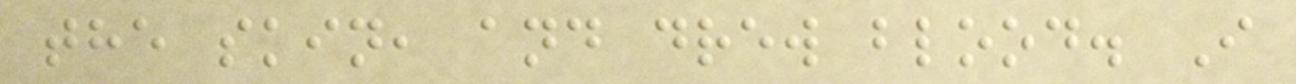the skin, and drew blood. I
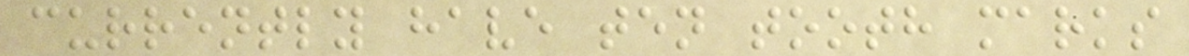currently have ten tooth marks
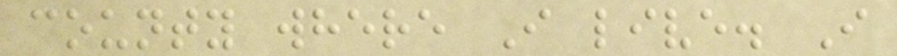county where I live. I
